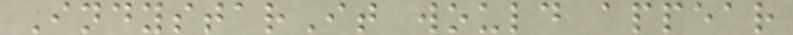IndystarIt would appear
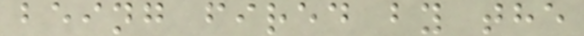being fired by the
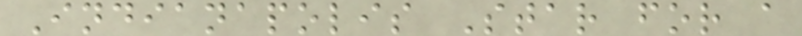Indianapolis Star for a
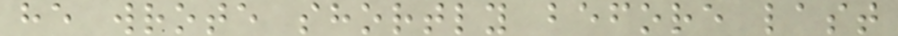he wrote shortly before last
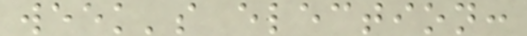week's election:
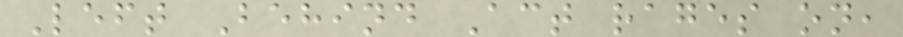Left Behind Act rages on,
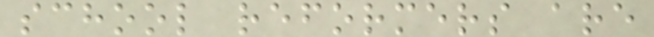school reformers are
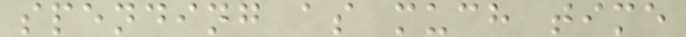spending as much time
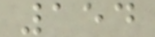154
